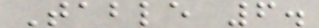Table 6.
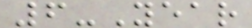6-Year
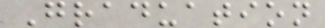Graduation
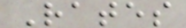Rates
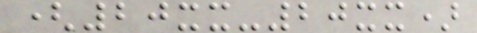(20xx-20xx)
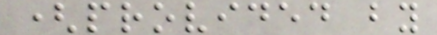(provided by
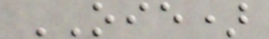OIE)
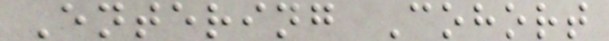Entering Cohort
